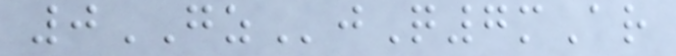0GZjQ7mAr
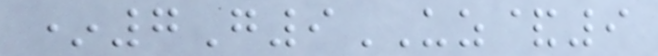*7G9UZ&9
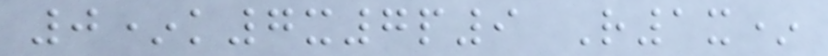0*k7x7p9 R1x*
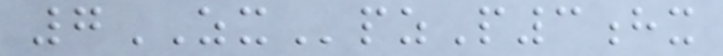7ZXpzP3hx
